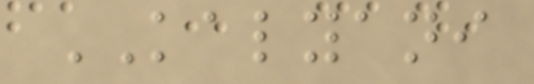KALYANI
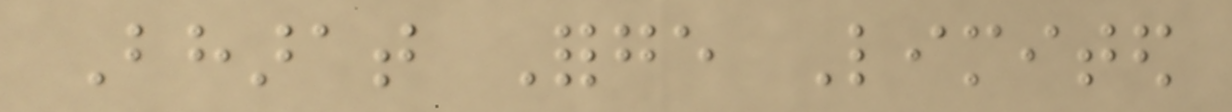Bharat Forge Limited
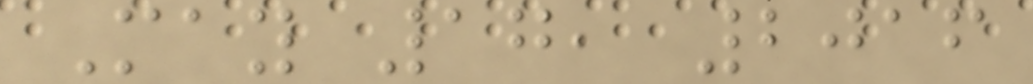May 17, 2016
